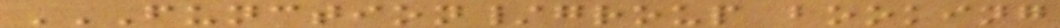FUNCTION/GROUP BOOKING
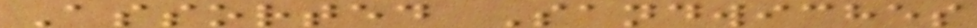Assorted Sandwiches
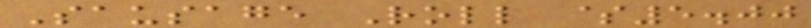Sausage Roll $5.00
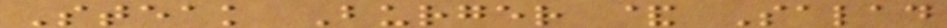Steak Burger & Salad
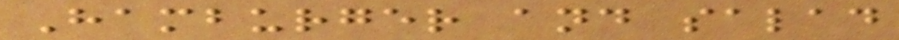Hamburger and salad
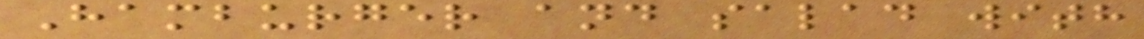Hamburger and salad with
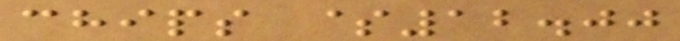chips $12.00
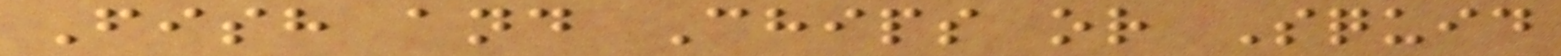Fish and Chips or Squid
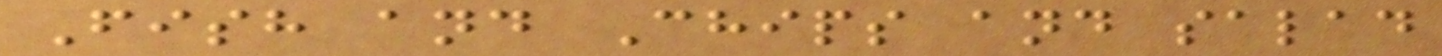Fish and Chips and salad
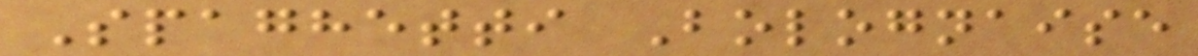Spaghetti Bolognaise
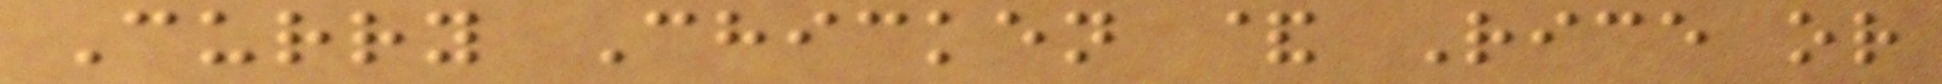Curry Chicken & Rice or
